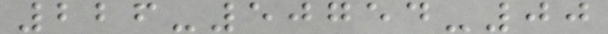226-50754-00
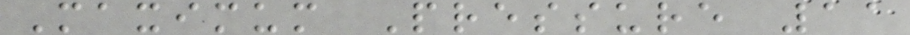Maximum Pressure 11
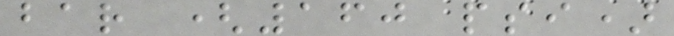bar (160 psi)
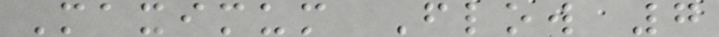Maximum Flow 7
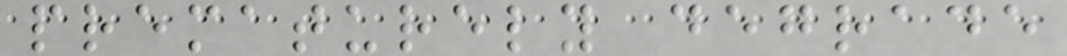prematurely degrade
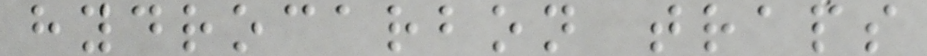hydrocarbon traps
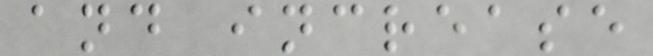and increase
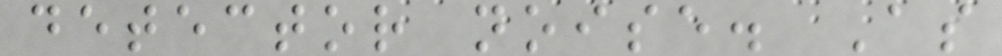detector noise. As
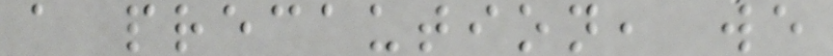a precaution, we
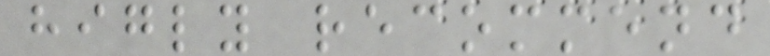higly recommend
